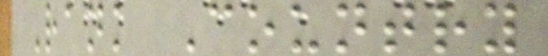Rank Country
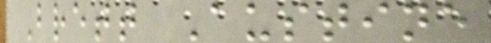Brett Austine
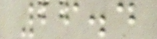26.4
